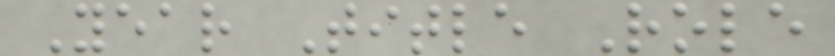Year Title Role
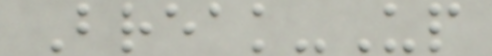Break-Up
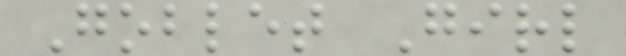Goblet Girl
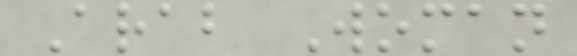Arab Woman
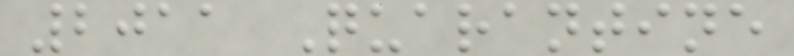2011 Quarantine
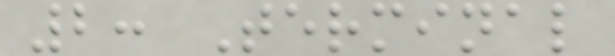2: Terminal
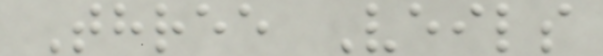Three Veils
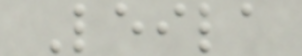Leila
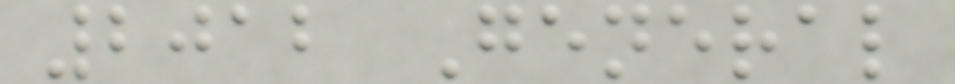2012 General
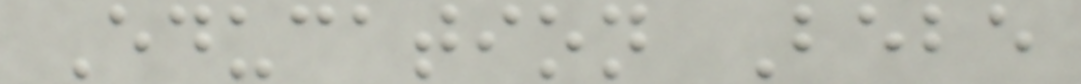Education Bebe
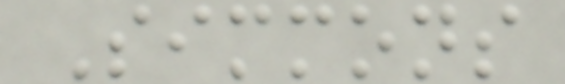Simmons
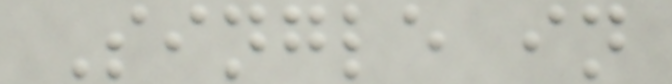Single in
